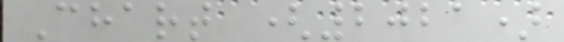Chart (2021)
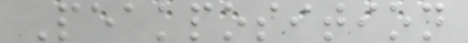Peakposition
